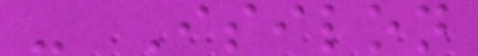- Isilon
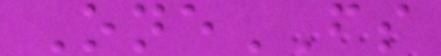OneFS
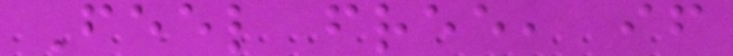Feel free, if
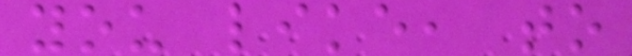you like, to
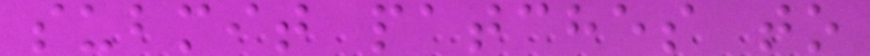submit patches to
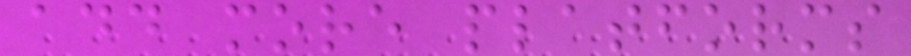add more platforms
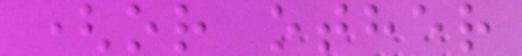(or other
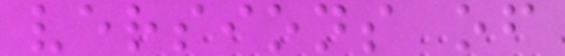versions of
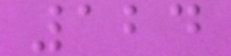124
